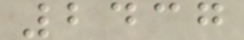2437
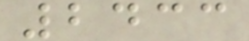2433
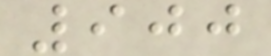900
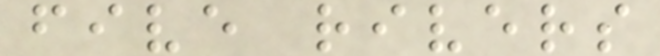five rivers
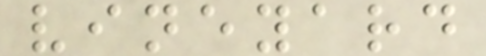vineyard
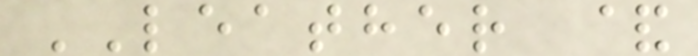LEATHER &
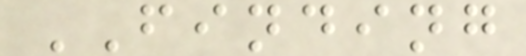FINDING
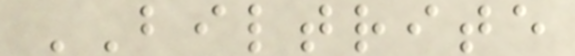BILTRITE
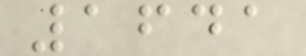1641
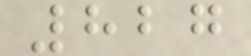827
